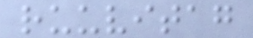ruuvitag
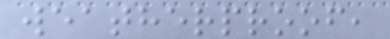weatherproof,
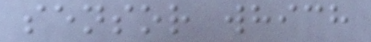sensor which
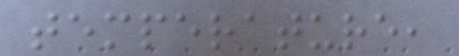temperature,
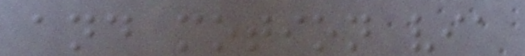and motion via
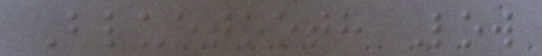Bluetooth Low
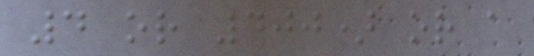4 or 400) or a
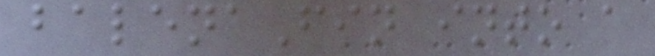balenaFin into a
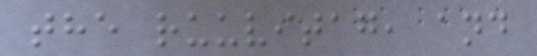the ruuvitag, and
